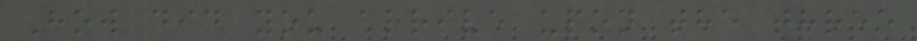How did you arrive upon the three
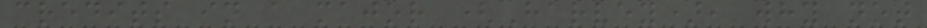credits in a major (Harvey), why not
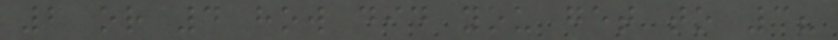2 or 4 how did you get to 3?
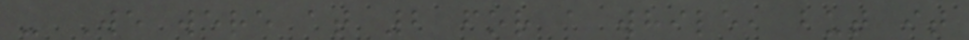- We were at 2 for a while, but it
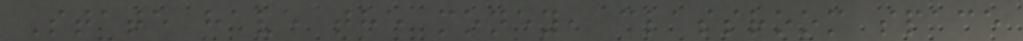State have the money, classroom space
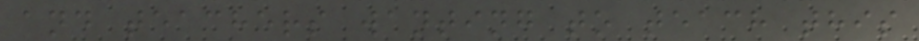and teachers wanting to teach this
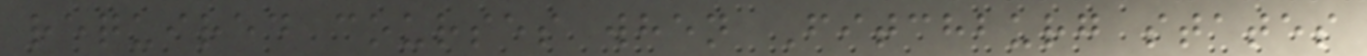required courses when Fitchburg states
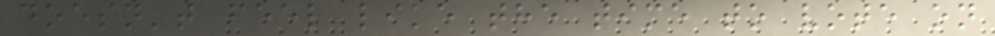doesn't feel like the time to vote on
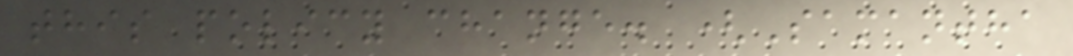this policy change. (Samantha
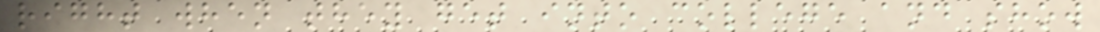right when they get into college and show
